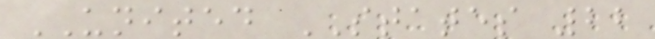UNITED STATES 22
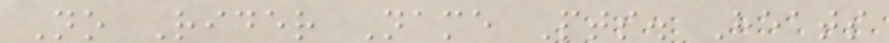No Rider Name Pts. Heats
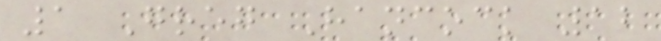1 Greg Hancock 12
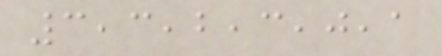3,3,2,3,0,1
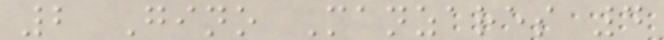2 Gino Manzares 4
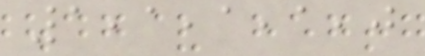1,1,1,1,0
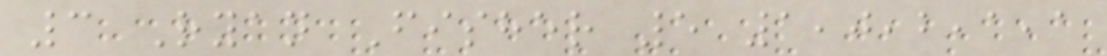3 Ryan Fisher 5 1,0,2,1,1
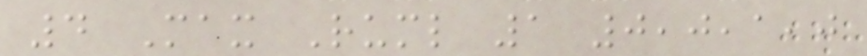4 Max Ruml 1 0,0,1,0
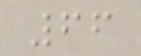66
